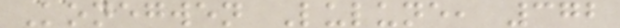Konegwen Lulune, 372
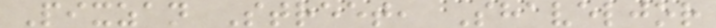Pixzan Street, Shaveljor
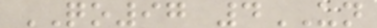QO97 4UN
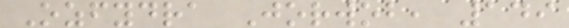Ozfydra Jorwob, 149
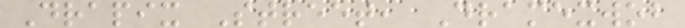Drapix Street, Dramexwob
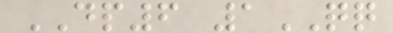DP6 1QQ
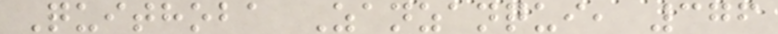Quithoba Zanzanqui, 376
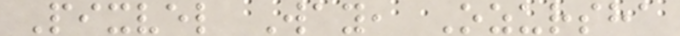Pixvel Way, Ozursha
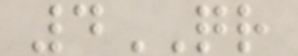4QR
